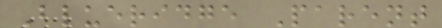Blueridge Parent
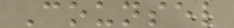Counsel
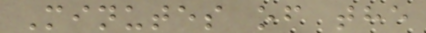Minutes of the
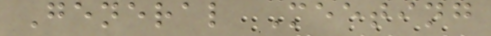General Meeting
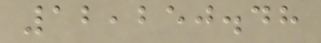12,250.48
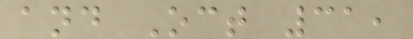and Oct 31,
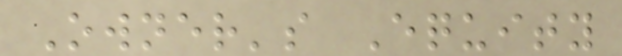Owner's Equity
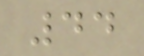44
